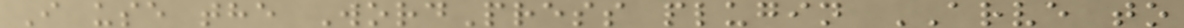I use the WordPress plugin ARVE to
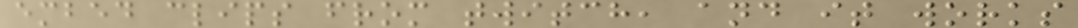embed clips from twitch, and it works
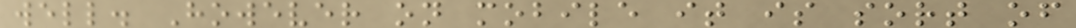well. However on mobile it is sort of
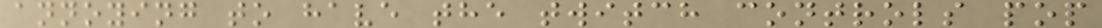annoying to have the twitch controls pop
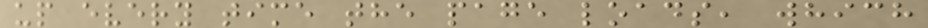up every time the page loads, which
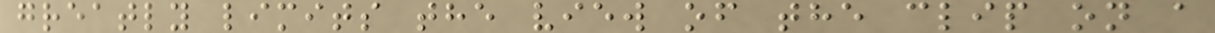greatly limits the view of the clip on a
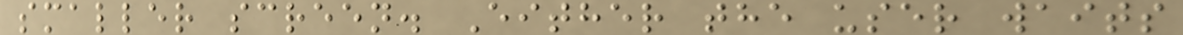smaller screen. Either the user waits
